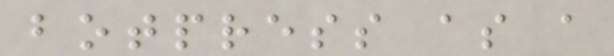botpress as a
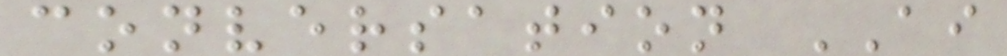conversation AI
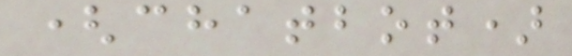(chatbot)
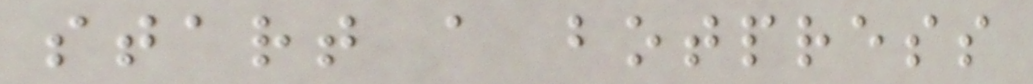start a botpress
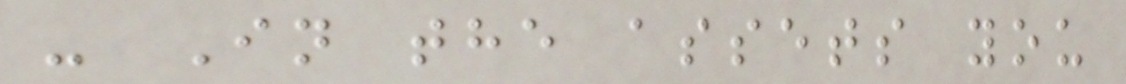- In the assets you
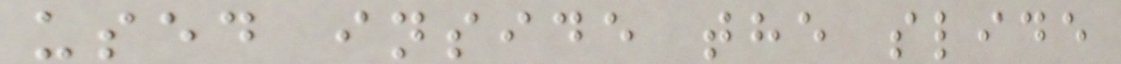used inside the slide
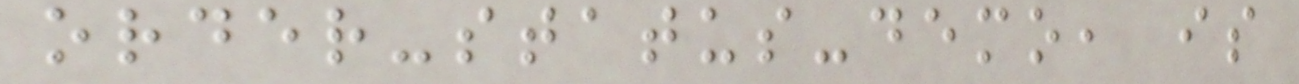order-status-demo, is
